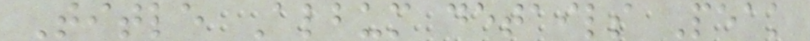Title Album details Peak
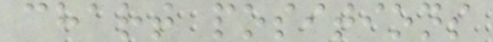chart positions
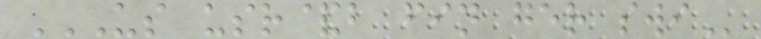US USR&B FIN GER SWI
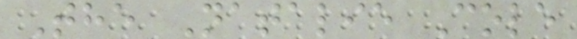The Natalie Cole
